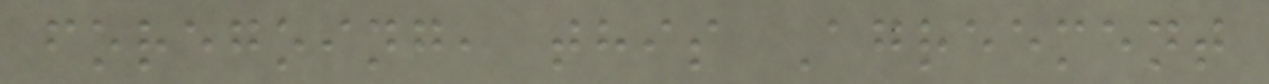foregoing, this Agreement
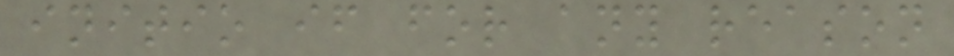initio if for any reason
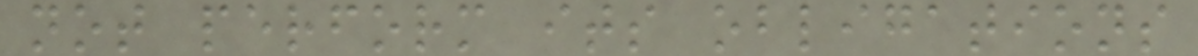not perform its obligations
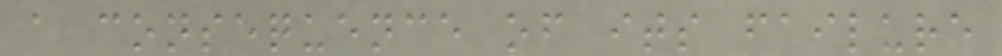a consequence of its failure
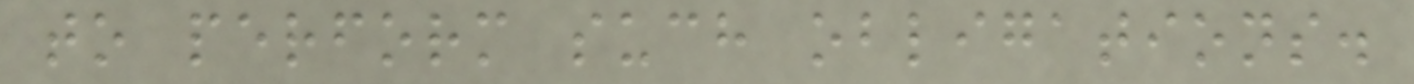to perform such obligations.
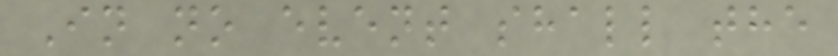In no event shall the
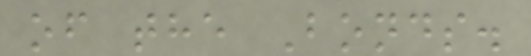of the Bonds.
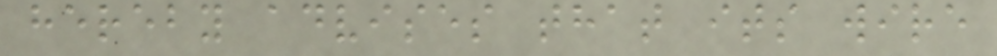hereby advises that its wire
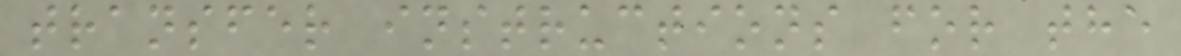transfer instructions for the
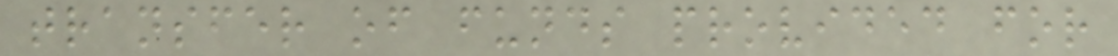transfer of funds provided for
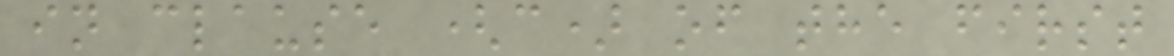in clause (c) of the first
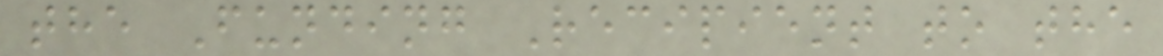the Funding Recipient to the
